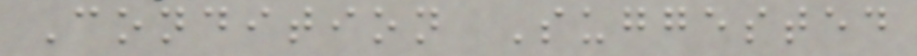Condition Suggested
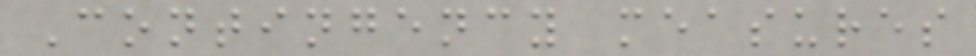Contingency measures
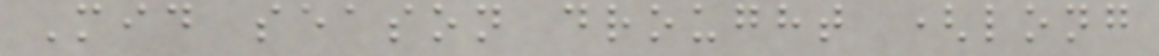Mid season drought (long
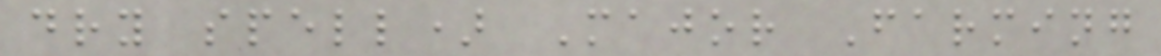dry spell) Major Farming
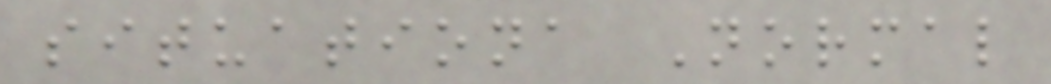situationa Normal
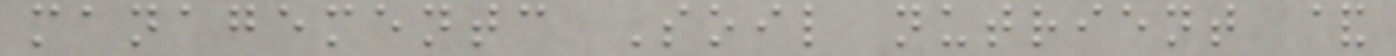managementc Soil nutrient &
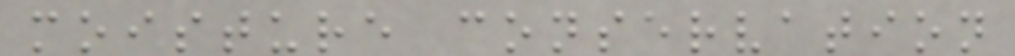moisture conservation
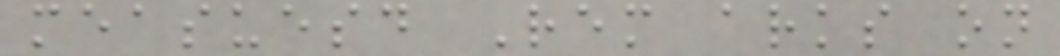measuesd Rem arks on
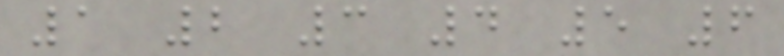1 2 3 4 5 6
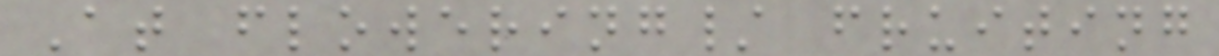At flowering/ fruiting
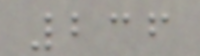236
